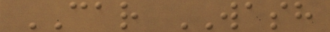CAR WASH
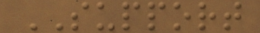SUPPORT
